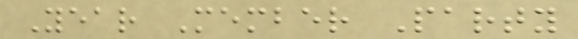Year Member Party
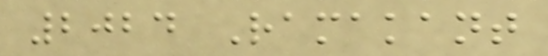2024 Ramakant
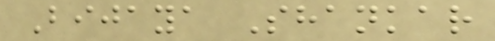Bijaya Shankar
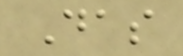Das
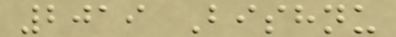2019 Bishnu
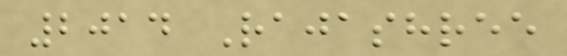2014 Rajashree
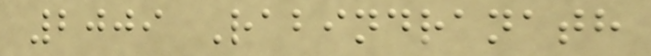2009 Rabindranath
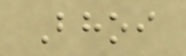Bhoi
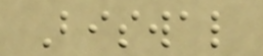Biswal
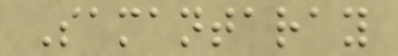Samantaray
